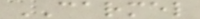CARMEL
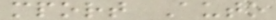mport Auto
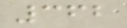362
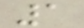1
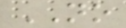NO
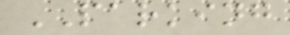PARKING
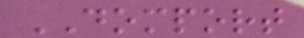DOMPORT
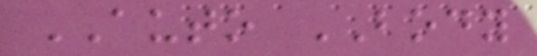AUTO BODY
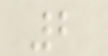2
